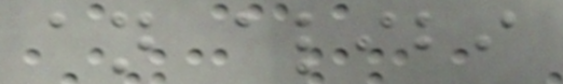an alibi
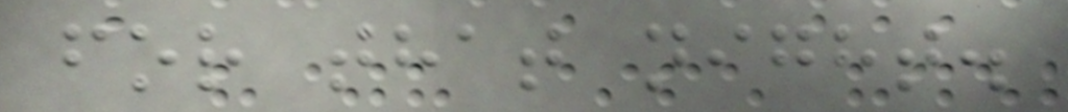for that night.
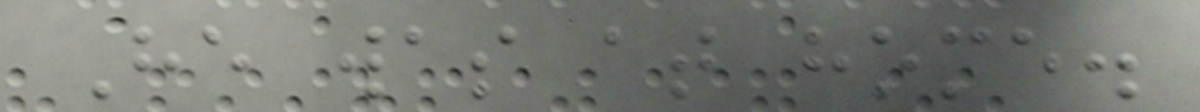He was at home.
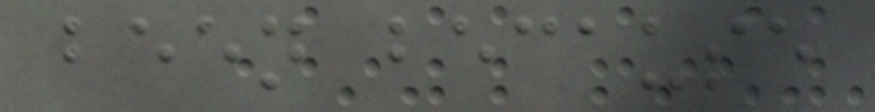been because
